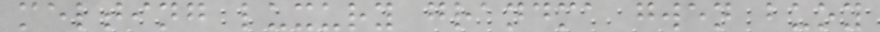melting luxury grandma gwen buoy
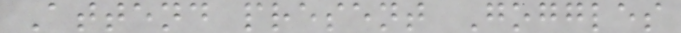Attend present Goggles
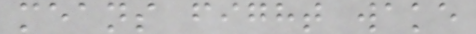means fight wake
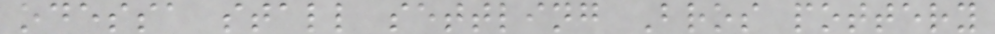odessa stall settling Bros pottery
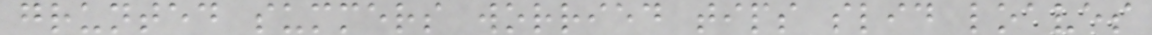grunted summers worried tips slid loaves
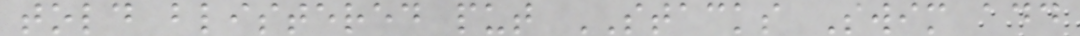told blistered put STACKS Swim add
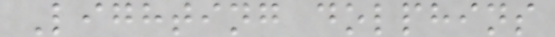Lighting dolphins
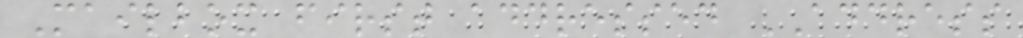Mailbox first addressed ADDRESS
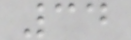34
